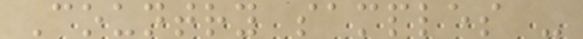Country samples -
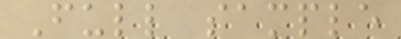Full sample
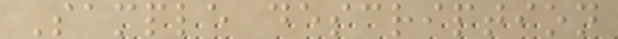Sample description
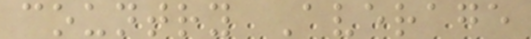country Average
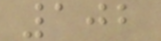102
